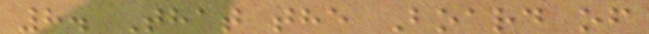8. That the Board of
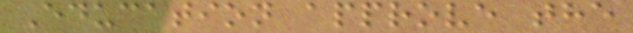Education approve the
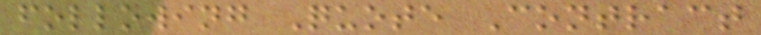following Quote Contract
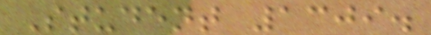Student 1309.
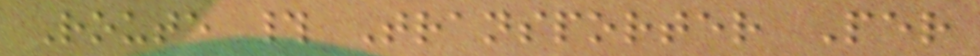Route # Transporter Per
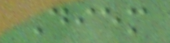Diem
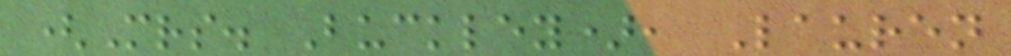(Mrs. Buckley), Lauren
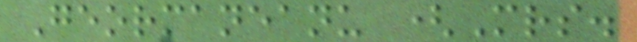Geormaneanu (Mrs.
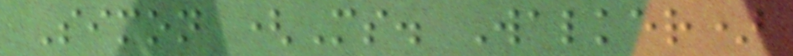Simon (Ms. Walker)
